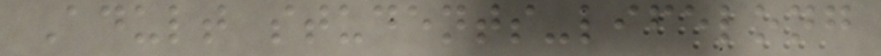Adult students-lifelong
